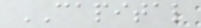CAPITAL
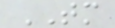TM
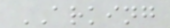ARKING
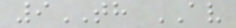9TH AV
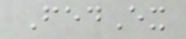FedEx
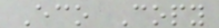Eco Copy
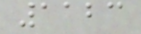1123
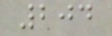204
